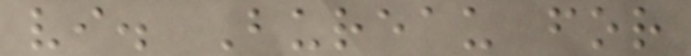vi. Bureau for
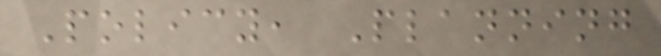Policy, Planning
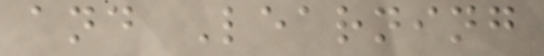and Learning
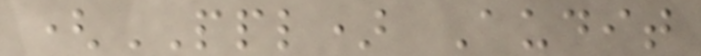(PPL) Audit
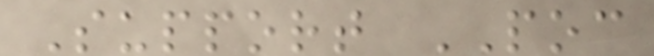Support POC
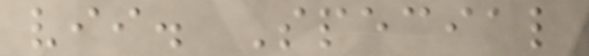vii. Special
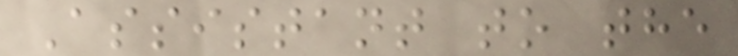Assistant to the
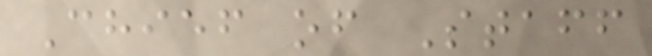Chief of Staff
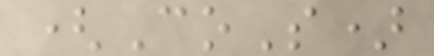(CoS)
